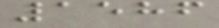1586
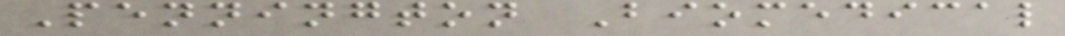Pennington Biomedical
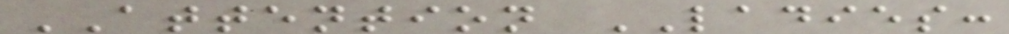ATTENTION LADIES:
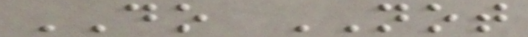DO NOT
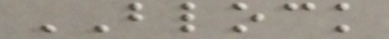BLOCK
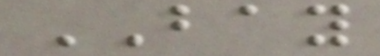BAY
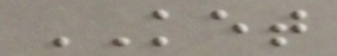KET
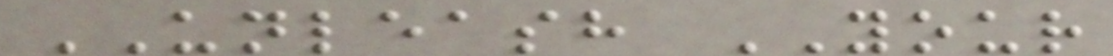UNLEASH YOUR
